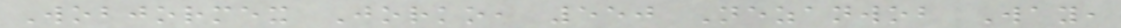Wobjormex Jorko, 550 Nezanwob Way,
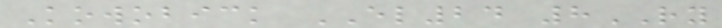Kowobick EL24 8RY
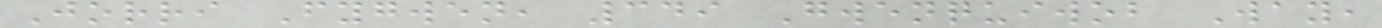Jorri Fygwen, 349 Gwenquiwob Way,
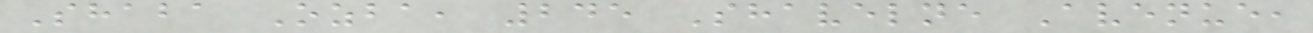Shaba Ozba, 245 Shavelne Avenue,
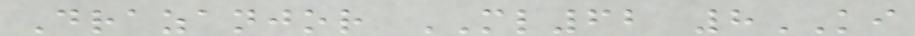Drazanjor ML62 8KI
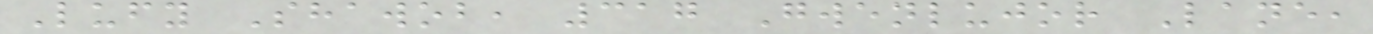Lufy Shawob, 317 Gwenlujor Lane,
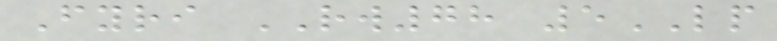Fyri RW78 5LP
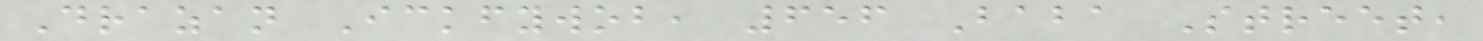Drazan Ickfywob, 656 Baba Street,
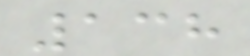138
